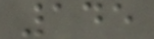145
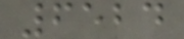6524
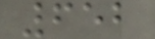652
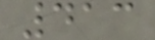413
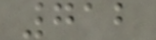712
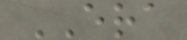ERA
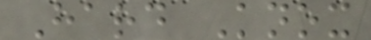Hard Knox
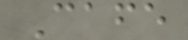Cafe
